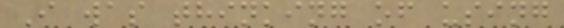I was thinking of using
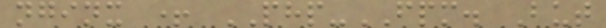nginx + PHP-FPM. But
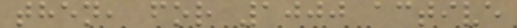then, for 1000 active
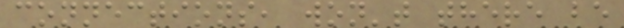connections, won't there be
